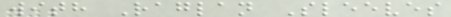with Raglan Sleeves
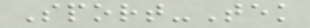Sport-Tek
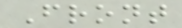Front
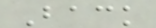Back
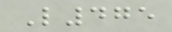L475
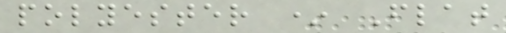polyester * Flat
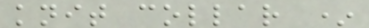knit collar *
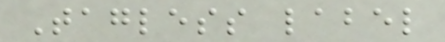Tagless label
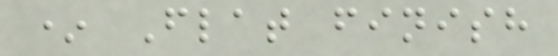* Flat finish
